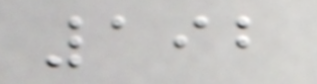192
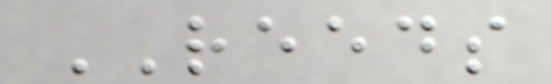REEDS
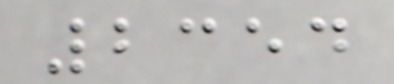2354
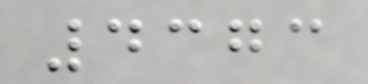4373
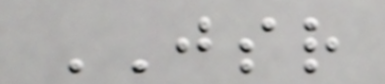JSR
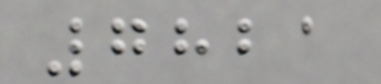7821
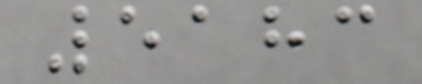5183
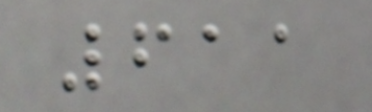611
